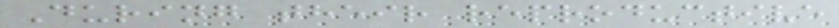During their reproductive
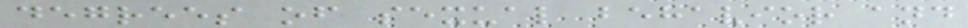degrees of sexual behavior and
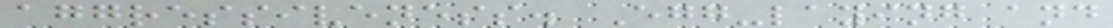aggressiveness. Egg-laying and
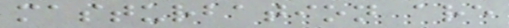masturbation are
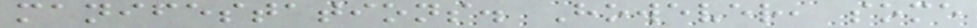manifestations. However, some
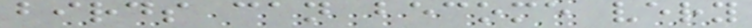birds can become very
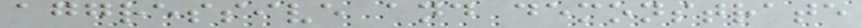aggressive and demonstrate
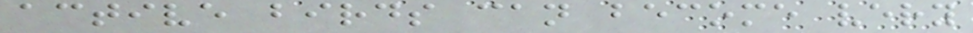active birds can become very
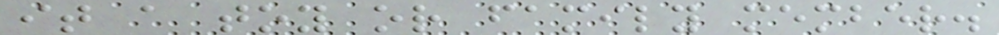it a toy or family member.
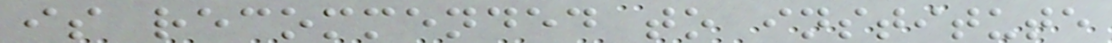is recommended to institute
